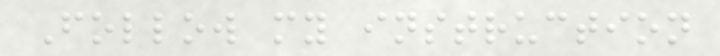Follow my instruction
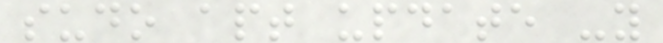sudo apt update -y
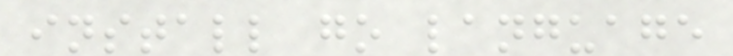install go language
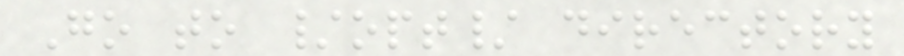Go to /opt/ directory
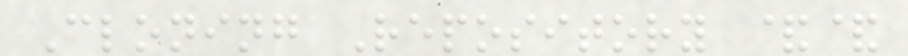Cloning Repository &&
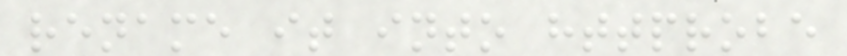rename it into httprobe
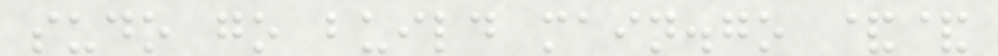sudo go build main.go &&
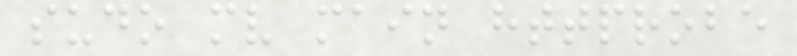sudo mv main httprobe
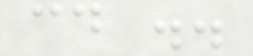cd ..
